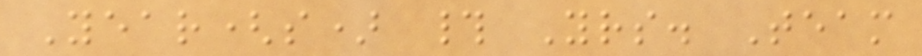Year(s) # Yrs. Team
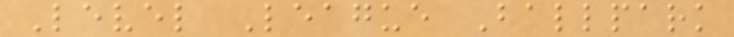Level League Ballpark
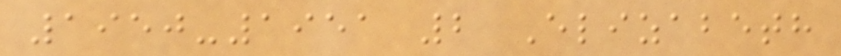1950-1951 2 Elizabeth
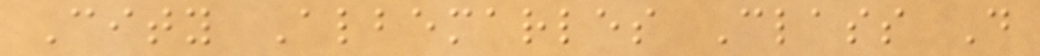City Albemarles Class D
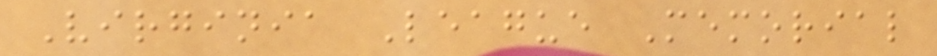Virginia League Memorial
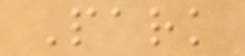Park
